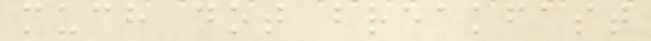much dot breakfast
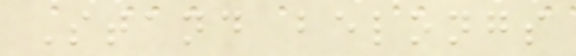Stand belongs
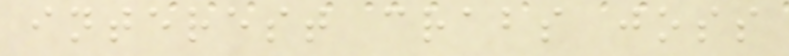interest crabs joss
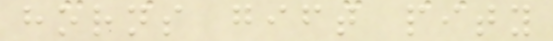horns gift pity
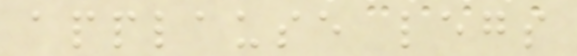applause legs
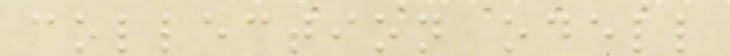collection odell
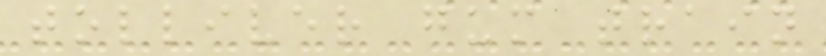tolliver gum train
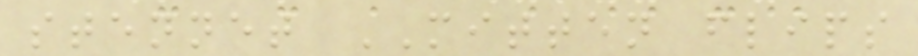stennet MITTEN flips
